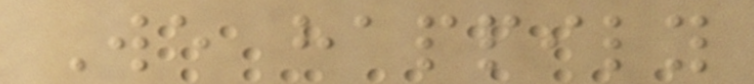We happily
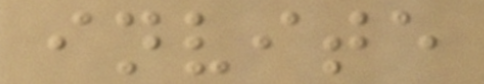invite
